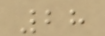28
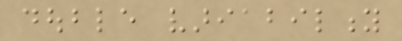double variability
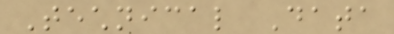Technical Data
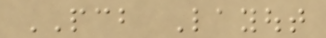PCB Layout
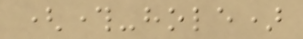(through-hole)
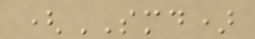(SMD)
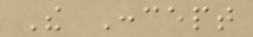The Concept
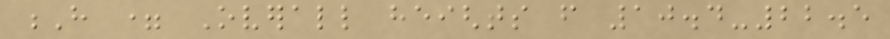H = Overall heights from 10.4-22.5
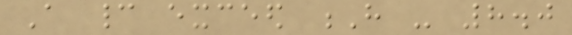A cannot exceed H - 8.0
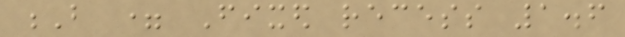B = Fixed recess 1.6
